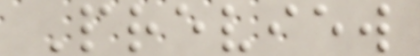Preview
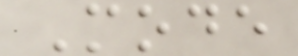Mode
